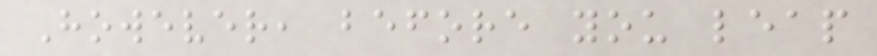However, before you leap
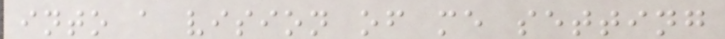into a vision of me setting
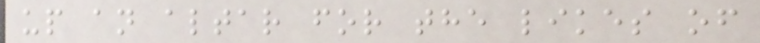up an altar for the likes of
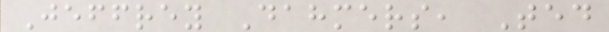Jeffrey Dahmers, Ted
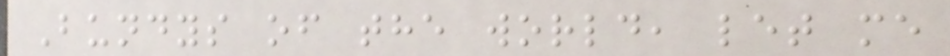Bundys of the world, let me
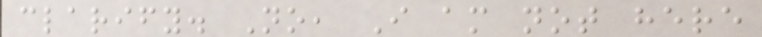clarify. No, I am not here
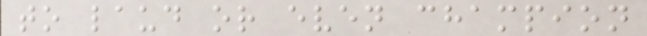to laud or even champion
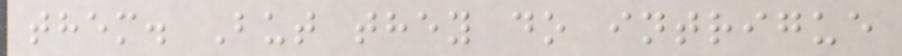them. But they do intrigue
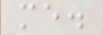me.
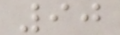90
